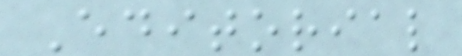Editorial
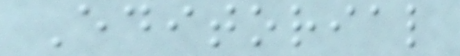Editorial
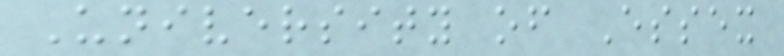University of Essex
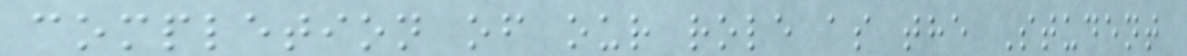completion of our role as the Student
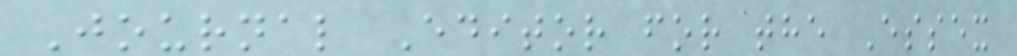Journal Editor for the Essex
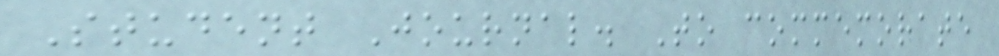Student Journal. To commemorate
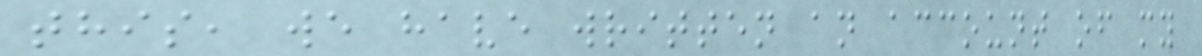this, we have written an account of my
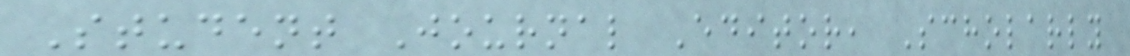Student Journal Editor, Scholarly
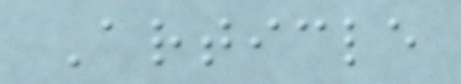Article
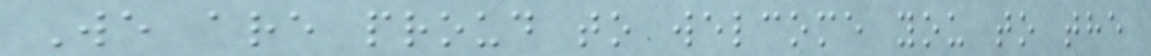We are proud to welcome you to the
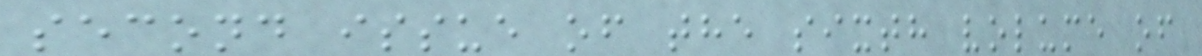second issue of the sixth volume of
